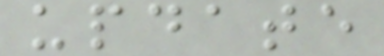update
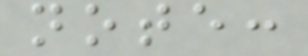note:
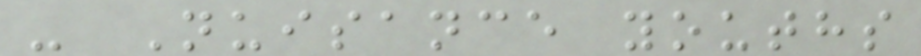- Nuisance youths
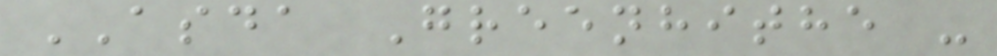ASDA Greenhithe -
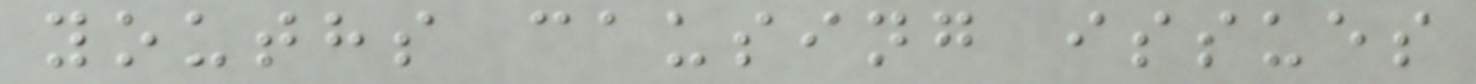youths causing issues
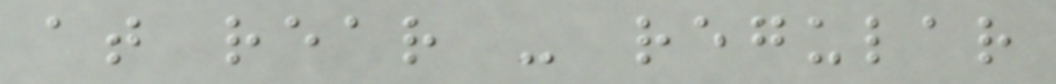at rear - regular
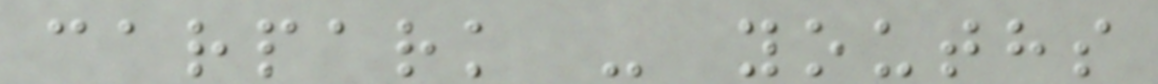carpark - youths
